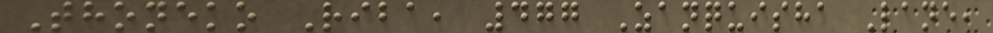Thoneko Riba, 477 Zanquisha Lane,
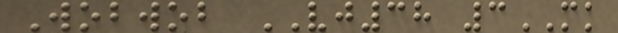Wobwob VJ38 3MK
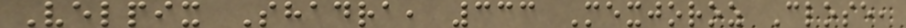Velpix Shadra, 333 Mexjoroz Close,
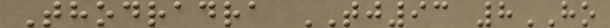Thodradra TJ93 8HO
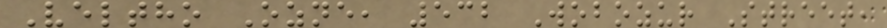Veltho Ozne, 532 Wobozur Street,
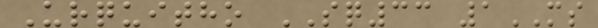Urquitho SQ33 1MS
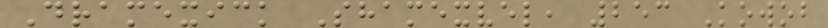Dramexick Shamexvel, 253 Kowob
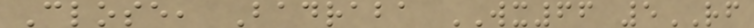Close, Badraba WX66 5RF
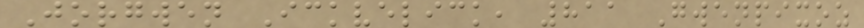Jorgwen Ickvelick, 811 Gwenpixoz
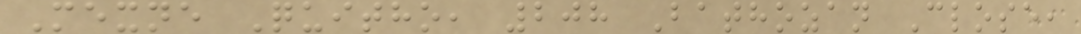Mexne Quitho, 208 Bathozan Close,
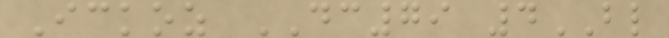Ickoz DC79 4BL
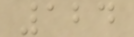124
